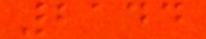2144
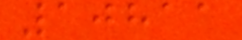10811
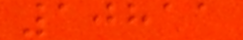10811
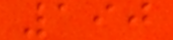190
